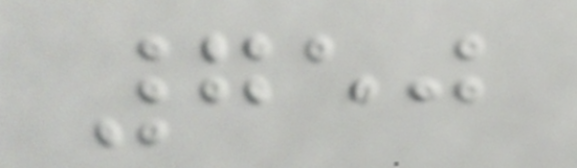750
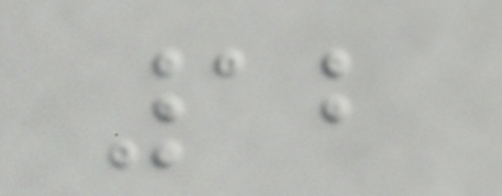12
